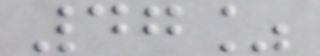47%
